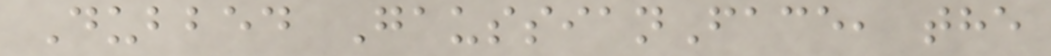Dubbed GaussianFace, the
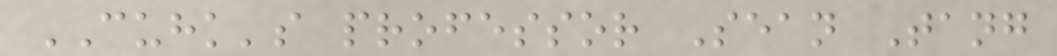CUHK's professor Sean Tang
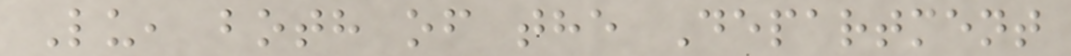Lu, both of the Department
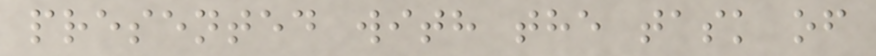presented with the task of
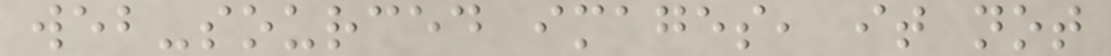web-sourced images, it not
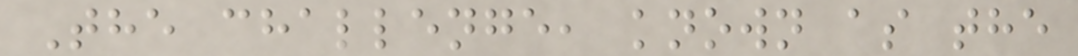The challenge, known as the
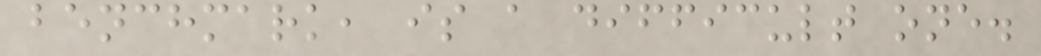benchmark, is a difficult one.
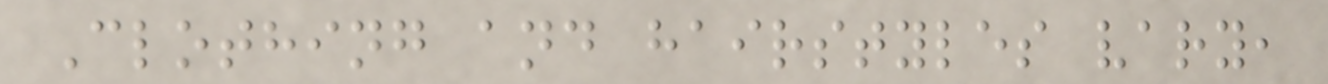Clothing and hairstyles vary,
